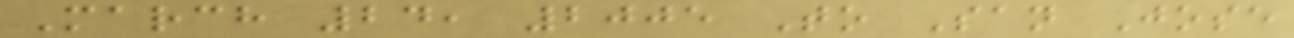March 24, 2005 To San Jose
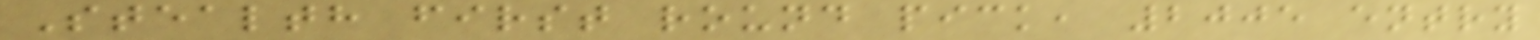Stealth first round pick, 2005 entry
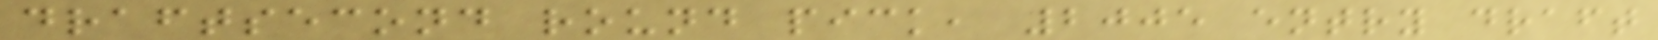draftsecond round pick, 2005 entry draft
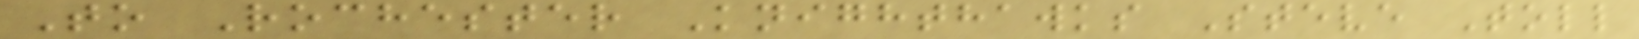To Rochester Knighthawks Steve Toll
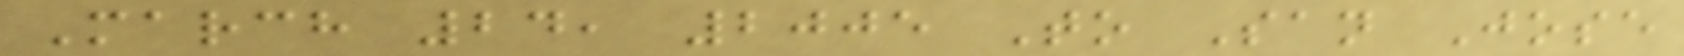March 24, 2005 To San Jose
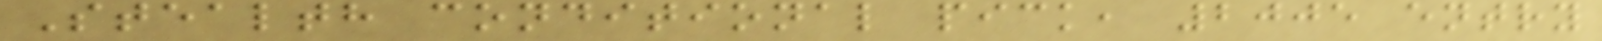Stealth conditional pick, 2005 entry
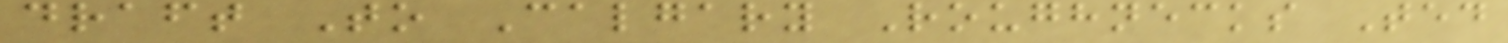draft To Calgary Roughnecks Ted
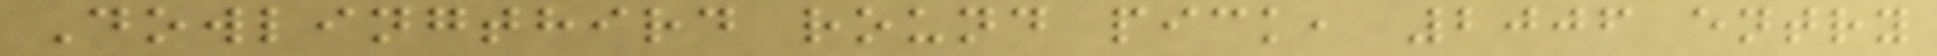Dowlingthird round pick, 2006 entry
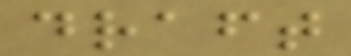draft
